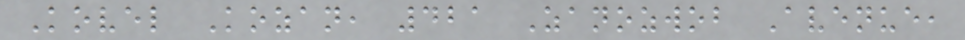Kovel Kozan, 421 Zanozwob Avenue,
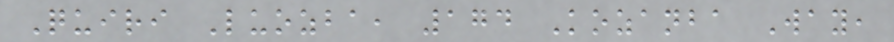Quiri Luozba, 174 Kozanba Way,
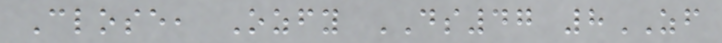Close, Ozfy DS47 8ZF
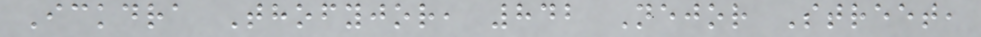Ickdra Thofyjor, 842 Nejor Street,
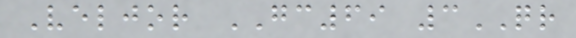Veljor GC69 3QR
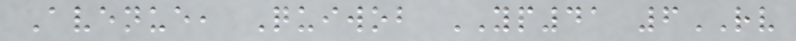Avenue, Quiwob YP41 6RV
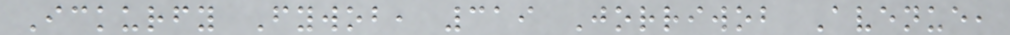Ickurfy Fywob, 319 Jorriwob Avenue,
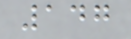147
